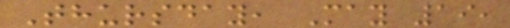Thursday, May 19,
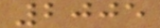2005
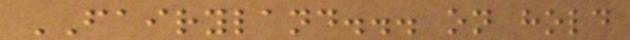FAIRYLAND... on hold
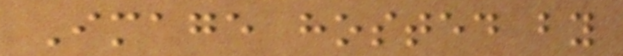Image hosted by
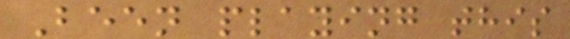Been playing this
